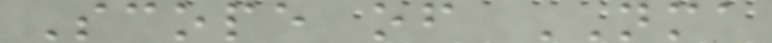Scope of NMA
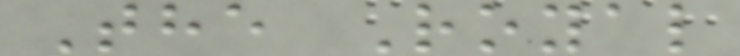The Royal
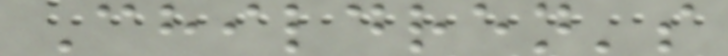Children's
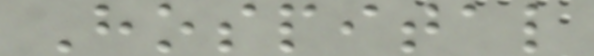Hospital
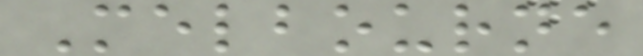Melbourne
